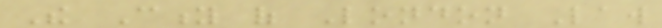The City of London Law
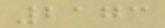2173
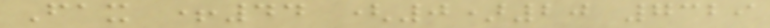Fax +44 (0)20 7329
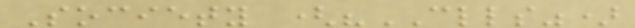Society ("CLLS")
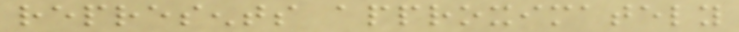represents approximately
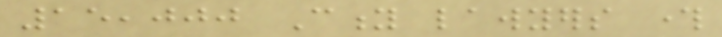15,000 City lawyers through
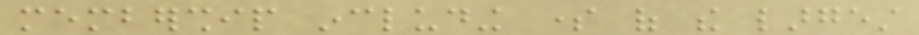membership including some of the largest
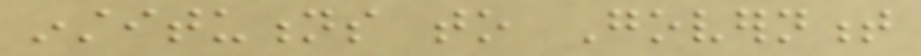institutions to Government
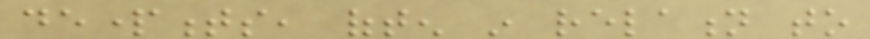departments, often in relation to
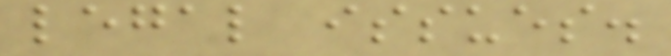legal issues.
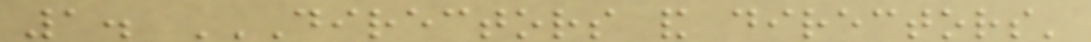1. DIRECTORS AND DIRECTORS'
